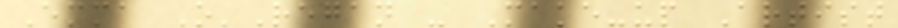Emma O'Regan - Make-up Artist
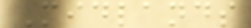Midlands
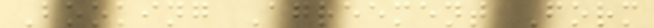Booking Agreement Form
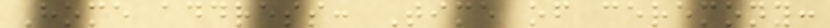Home address: Time of ceremony:
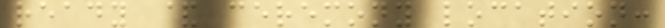ready & ceremony location:
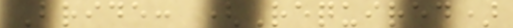Bride: (Required)
